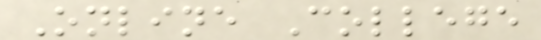Online College
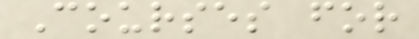Courses for
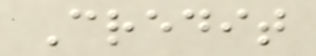Credit
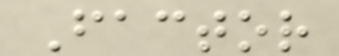Factor
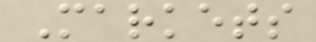Markets
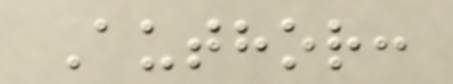Author:
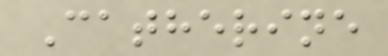Catherine
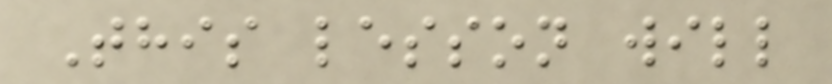This lesson will
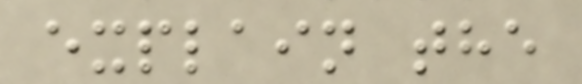explain the
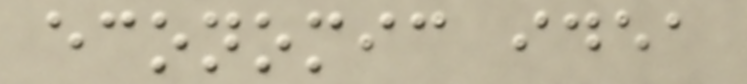economic idea
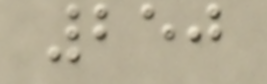250
